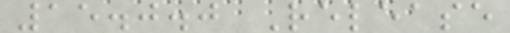15.0.0 Release
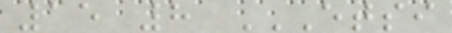15 8 ETSI
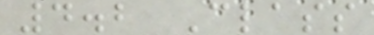4.2 Class
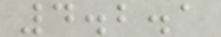4.2.1
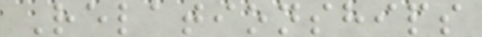Relationships
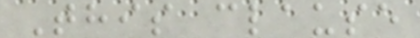This clause
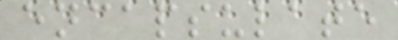encapsulate
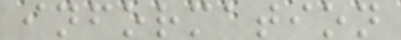information
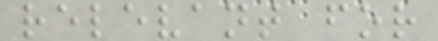relevant for
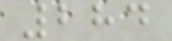284
